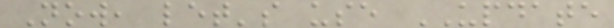Now, let's use UPDATE
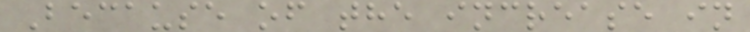Because of the increase in
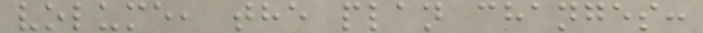volume, the plan changes:
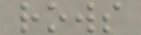rows
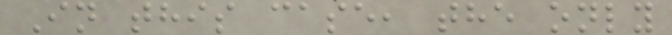In this case, the only
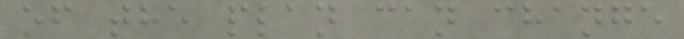of the plan can change
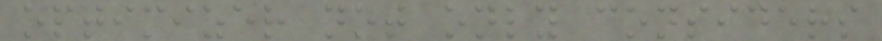optimizer not only considers
